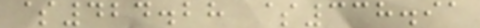$424.28 $338.91
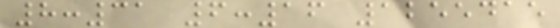8:31 6:16 1255415
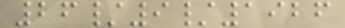26/9/1926
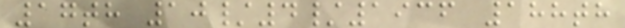17th 10/4/1936 188th
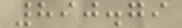890.79
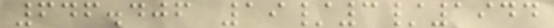646.406 19/3/1944
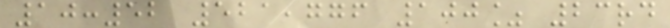10:52 521,776 100% 23rd
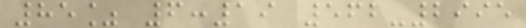85% 6:19 562-2995
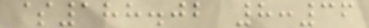$188.02 8:36
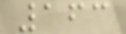163
